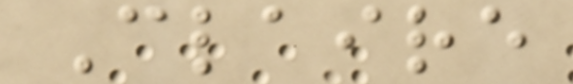Claire
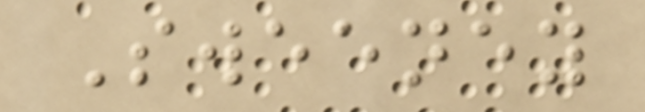Sweeney
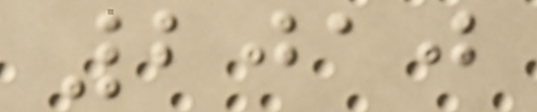2010
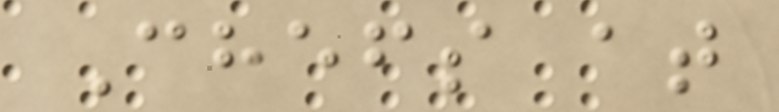Chefs at
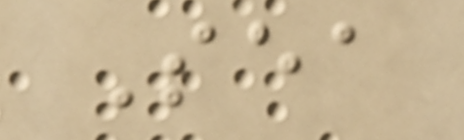Sea
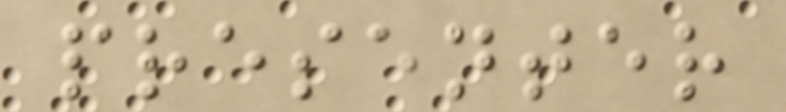presenter
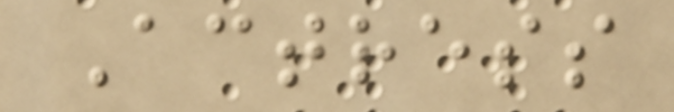Actress
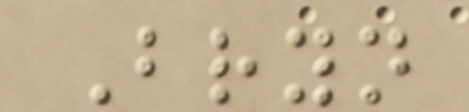Bryn
